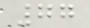77
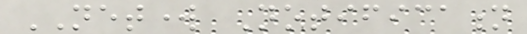NETWORK Notification
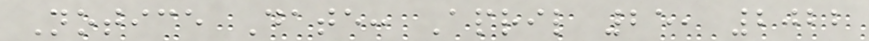Notice Date: April 25, 2022
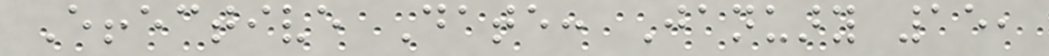Effective Date: January 15,
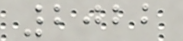2022
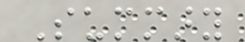Summary
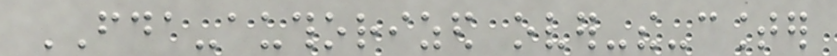FDA-authorized over-the-counter
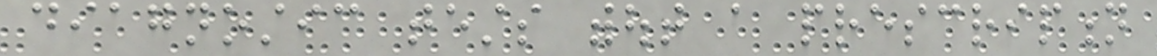diagnostic tests without a prescription
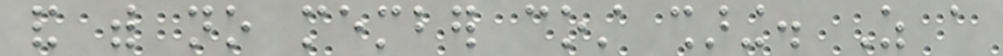and with no member cost sharing. As a
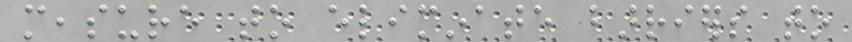measure to eliminate barriers to
